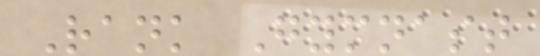Rank Gymnast
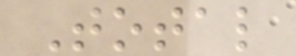Total
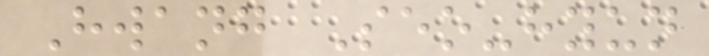Hwang Seo-hyun
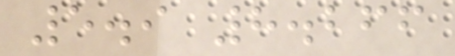5.9 8.266
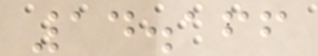14.166
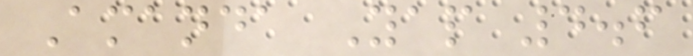Amanda Yap 4.6
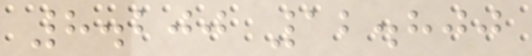8.200 12.800
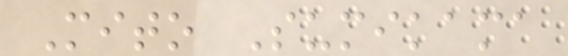Mito Sumikama
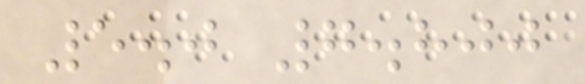5.0 7.800
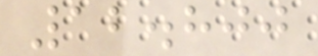12.800
